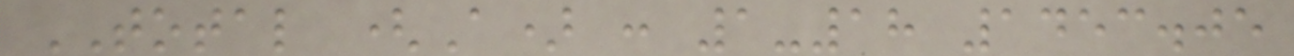TOTAL (A) : 1-18 1453.05
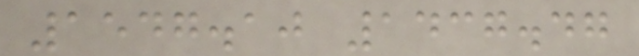1547.10 1437.47
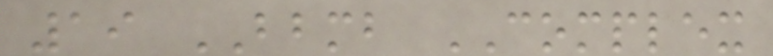19 BBMB COMPLEX
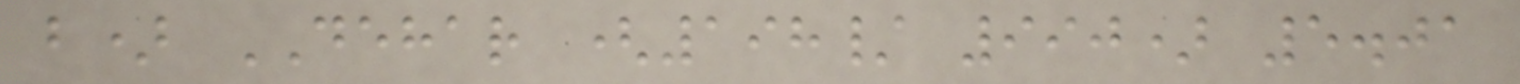b) DEHAR (198/ 990) 5.01
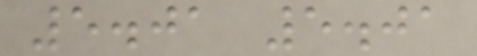5.01 5.01
